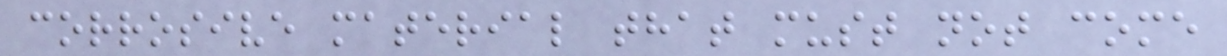corrosive material that must not come
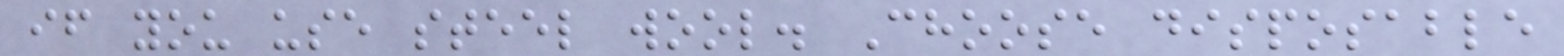if you use steel wool. Choose disposable
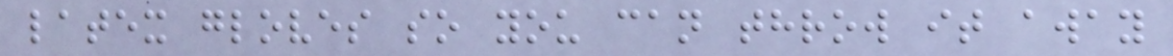latex gloves so you can throw it away
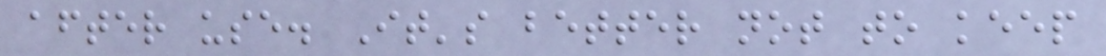after use. It's better not to keep
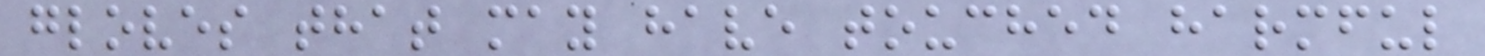gloves that may have touched harmful
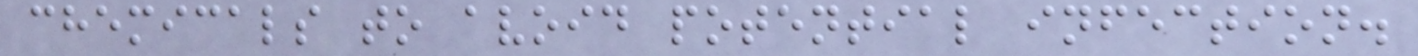chemicals to avoid potential infection.
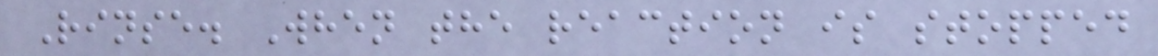Rinse. When the reaction is stopped
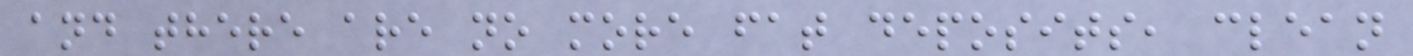and there are no more fat deposits, clean
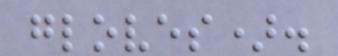gloves).
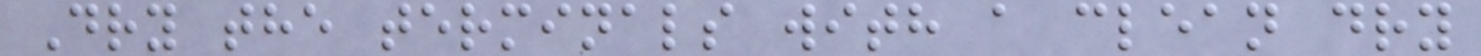Dry the terminals with a clean dry
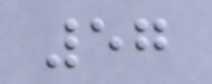57
